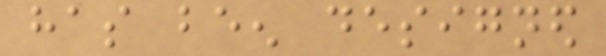has been designed
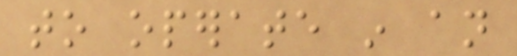to operate in an
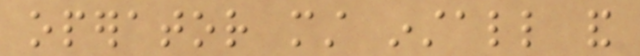operator must install and
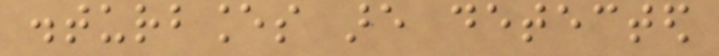disturbances are detected
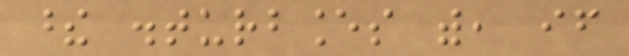these disturbances with, if
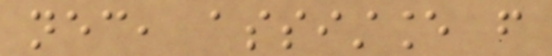necessary, assistance from
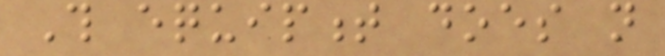This equipment does not
